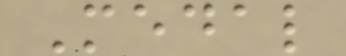Medal
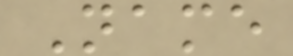Name
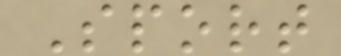Sport
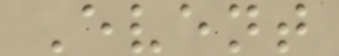Event
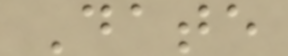Date
